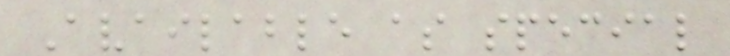Available as special
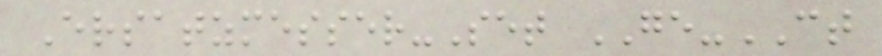Ersatzmesser-Set GE-CT
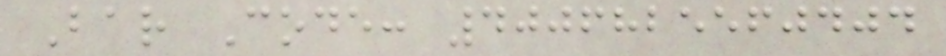Bar Code: 4006825560404
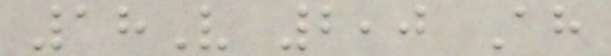18V 2,0 Ah
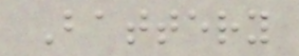Battery
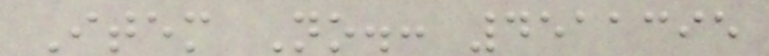Item No.: 4511395
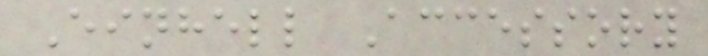Einhell Accessory
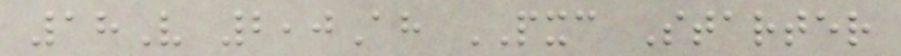18V 2,0Ah PXC Starter
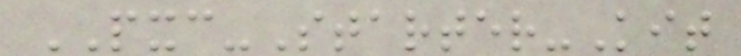PXC-Starter-Kit
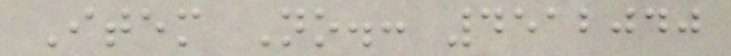Item No.: 4512040
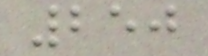250
